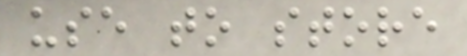use to store
